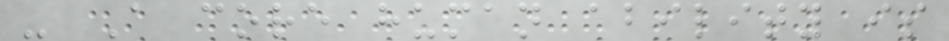- A core human ability is
